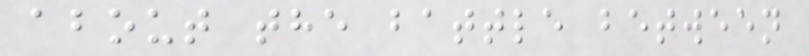about the battle between
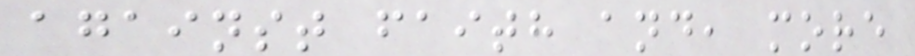against faith and, more
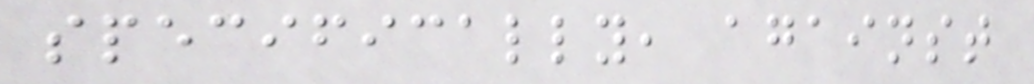specifically, against
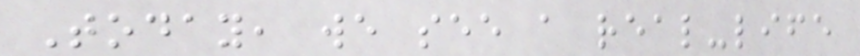Today, we see a real-life
